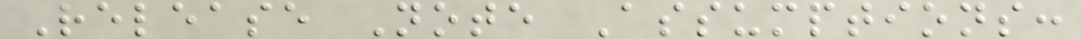Release Note Assumptions:
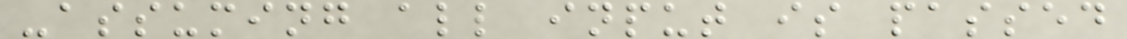-assuming all input is passed
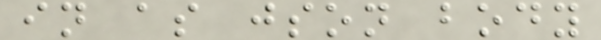in as json body
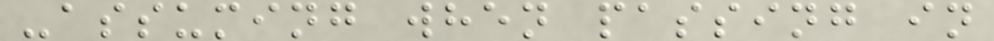-assuming when passing in
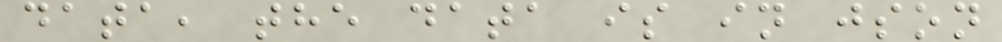data, the data is in json
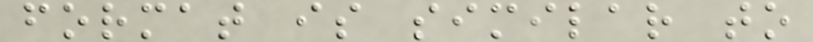format is similar to
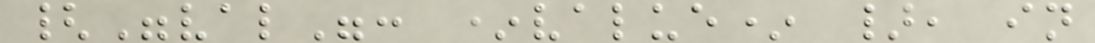{"val": *value* }, in
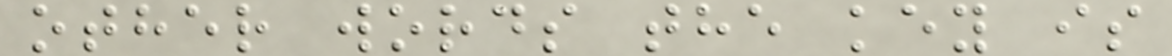other words the key is
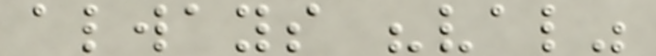always "val"
